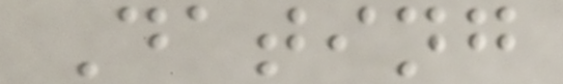Dating
